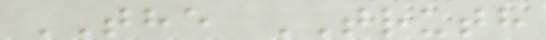THE TRUTH
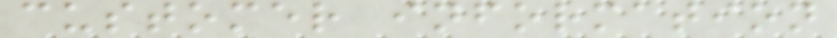customer information
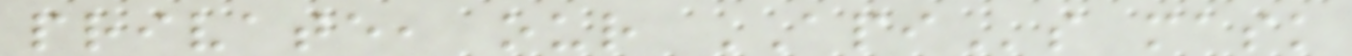private, our APIs mask
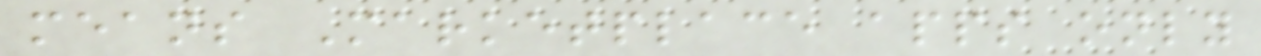means Marketplace apps only
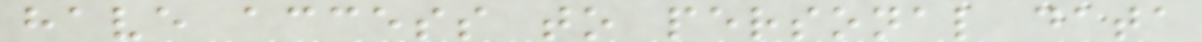have access to personal data
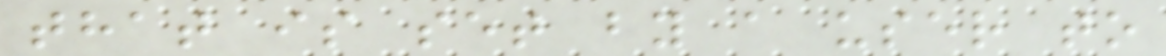that is set by a user to
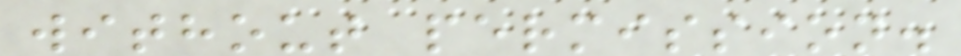without permission.
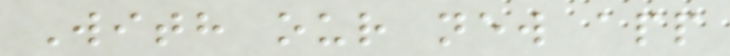With our new app
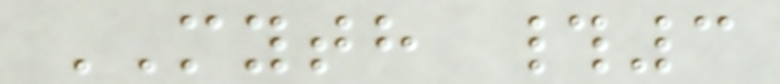MYTH #3
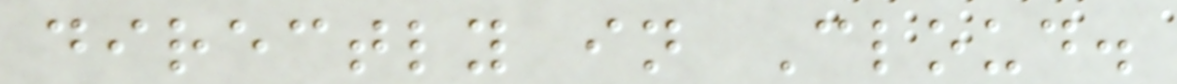directly in Cloud.
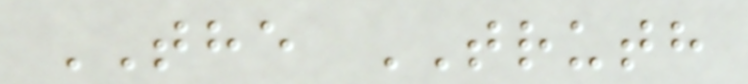THE TRUTH
